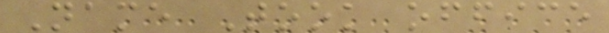Name Took office
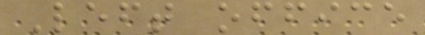Left office
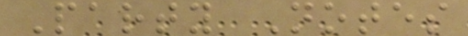Party Notes
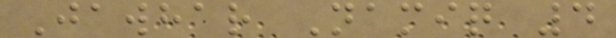Jawhar Namiq 4
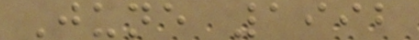June 1992
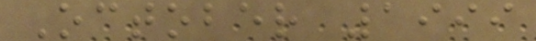October 1999
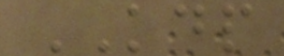KDP
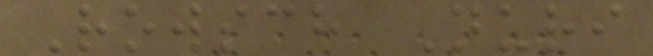Rowsch Nuri
